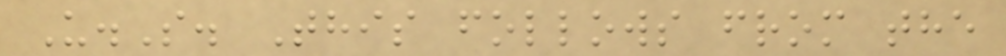U.S. This follows from the
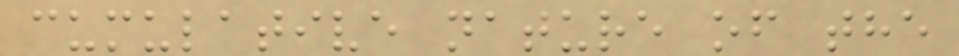cumulative nature of the
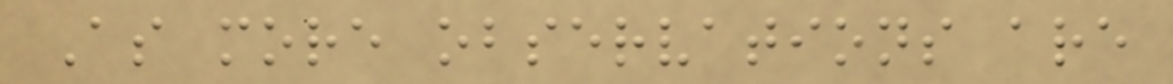As more observations are
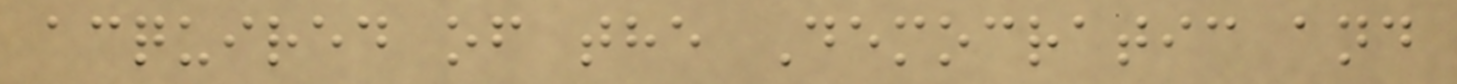acquired of the Democratic and
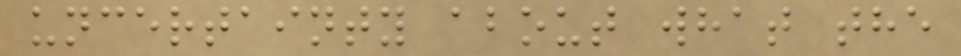uncertainty about what the
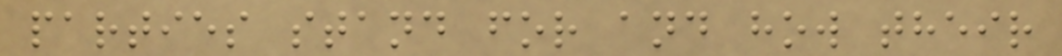parties stand for and how their
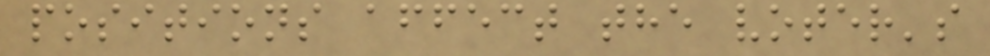positions affect the voter's
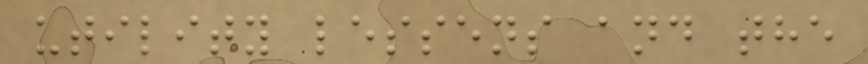utility lessens and the
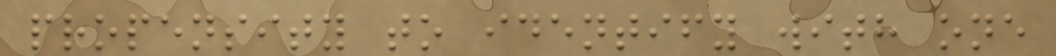propensity to identify with one
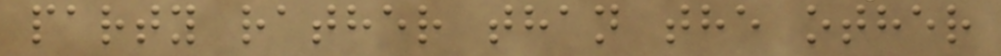party rather than the other
